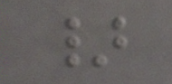}
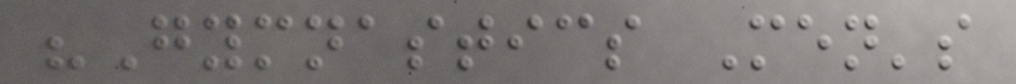"Gymnastics Men's
